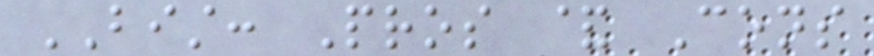BIST: Pros & Cons
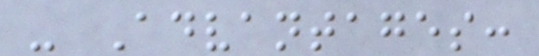- Advantages:
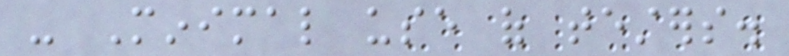- Minimal use of testers.
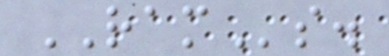RAMs.
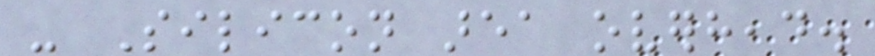- Silicon area overhead.
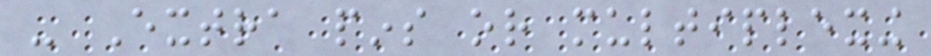- Extra pins or multiplexing
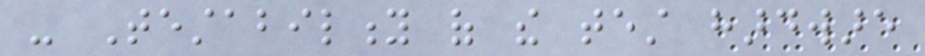- Testability of the test hardware
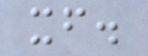itself.
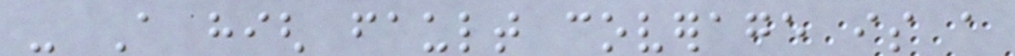- A high fault coverage is a
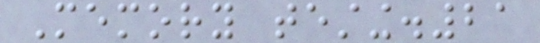Memory testing.21
